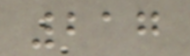217
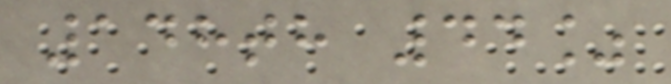148th 44%
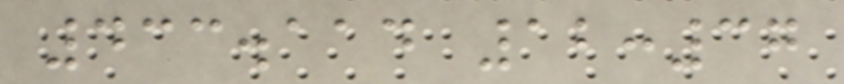433.114 12:37
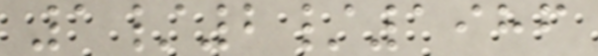1/2/1986
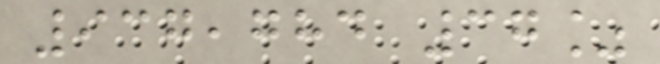937,784 37%
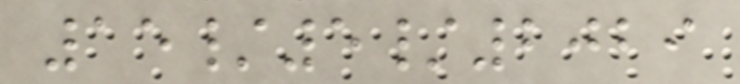15/5/2029
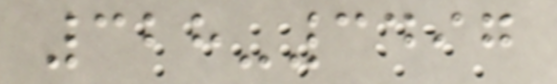328-3497
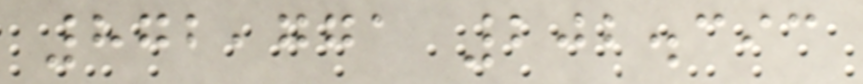872,771 202.393
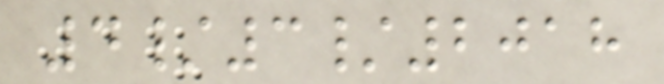4/3/2018
